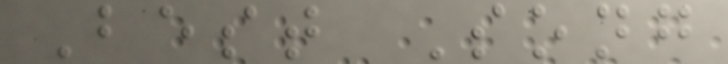Best Song
